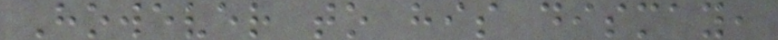However to his dismay,
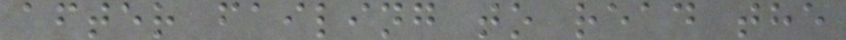after failing to read the
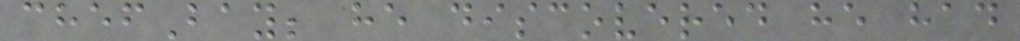chefBay; he discovered he had
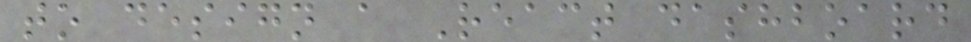to design a React dashboard
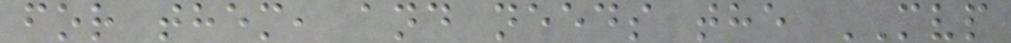for them, and needs the MVP
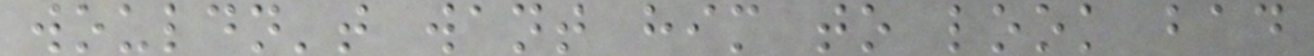wouldn't want him to look bad
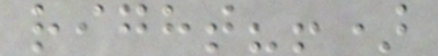right?!)
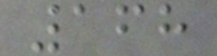168
